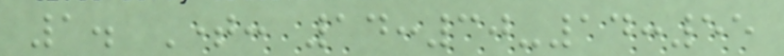1. Time: 14:30-14:55
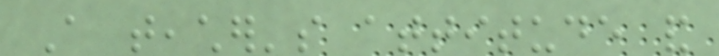A teacher's attitude and
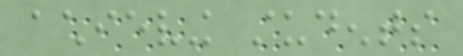achieving students
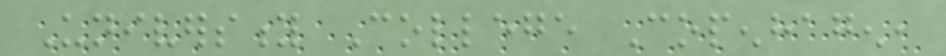University College Copenhagen,
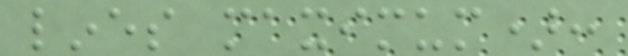lines maximum):
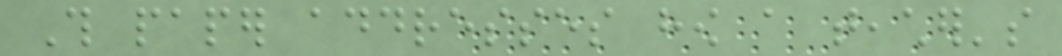This paper addresses how a teacher's
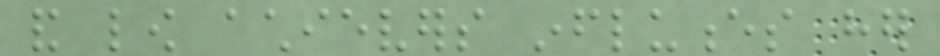and low achievers influences her
